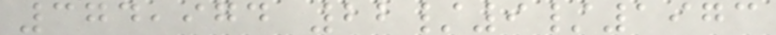374,974 22/9/1973
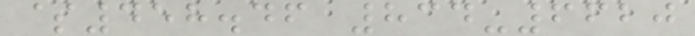$458.46 834-6620
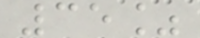35%
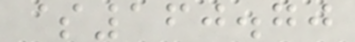$160.70
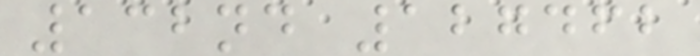132nd 127462
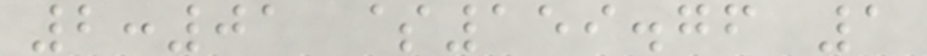2:01 $159.76 1
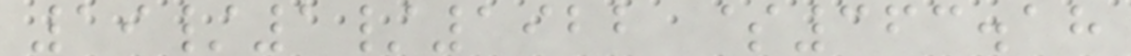19/1/1922 $363.18
